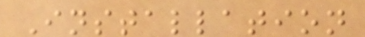Installation
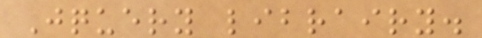Jquery librairy.
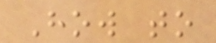How to
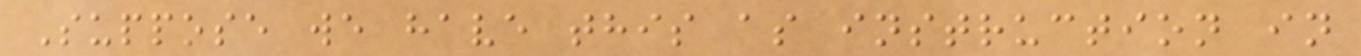Suppose we have this as instruction in
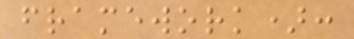framework):
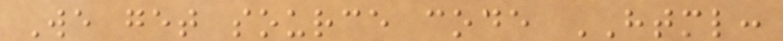We get source code HTML:
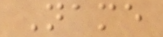Name
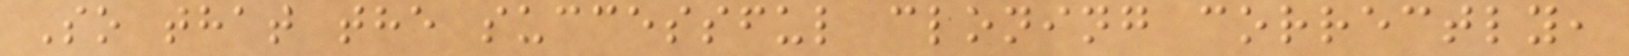So that the successful cloning correctly,
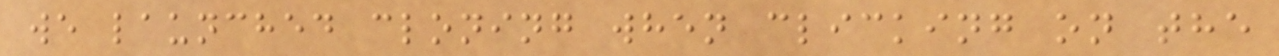we launched cloning when clicking on the
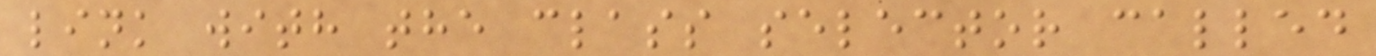link with the class selector called
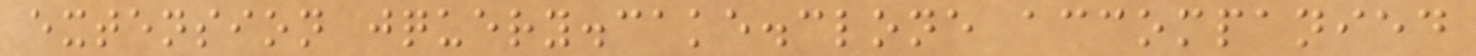extension jquery.cake.clone accompanied
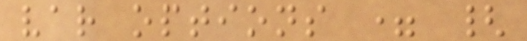var options = {
